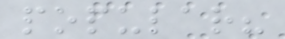popular?
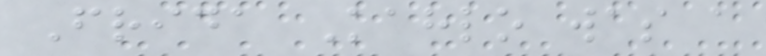Frida Kahlo was a
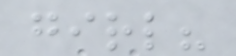girl?
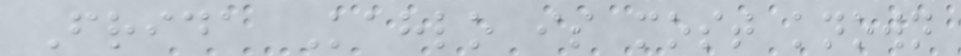Frida Kahlo is most known
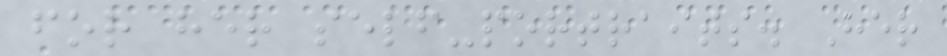for her self-portraits. Her
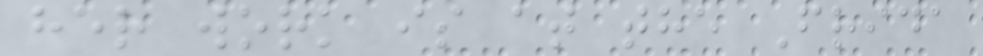her work is at the Frida
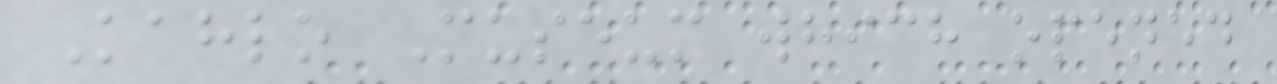Kahlo Museum which opened
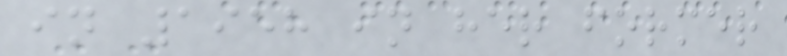in 1958 in her former
